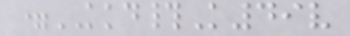=KKD#K49v
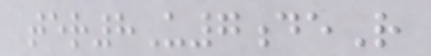ter8U7deR
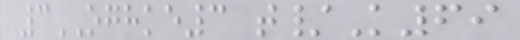3OGHKE3 t/K69
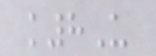k8U
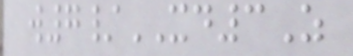w7/XD3Z
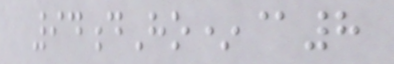94dHo*@8
